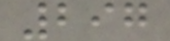297
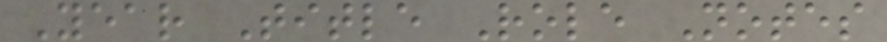Year Title Role Notes
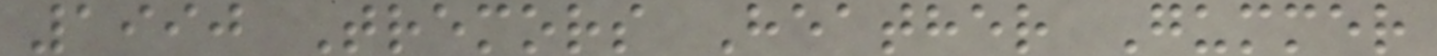1990 Tremors Heather Gummer
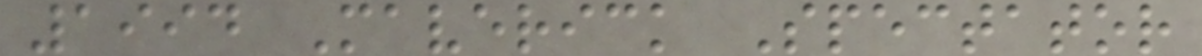1994 Maverick Spectator
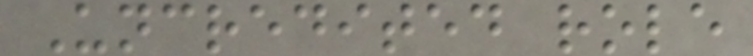Uncredited role
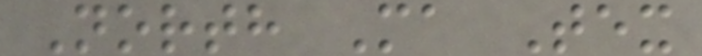North Ma Tex
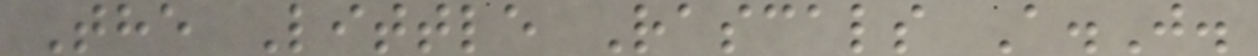The Little Rascals A.J.
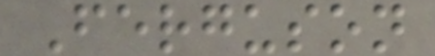Ferguson
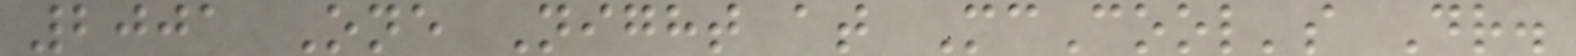2001 One Night at McCool's Dr.
